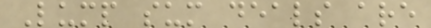Lump sum deals are
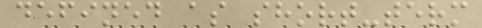defined as short-term
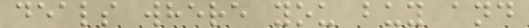deals where you buy and
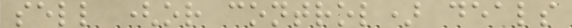sell (or control) deals
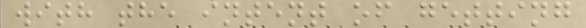with the intent of getting
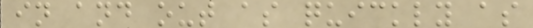in and out as quickly as
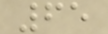65
